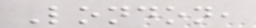London,
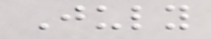July
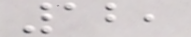12,
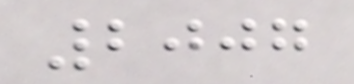2007
